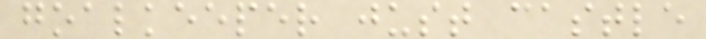goalkeeper just castle
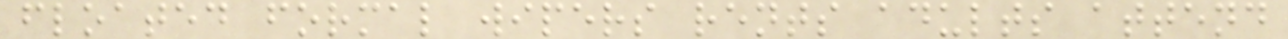floated formal wipers rents adults attend
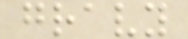gravy
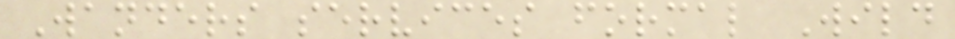Wanders services formal Wild
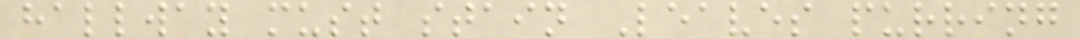hallway must stain Leaves purring
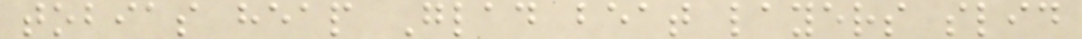tobias heap Glad beat layers slid
